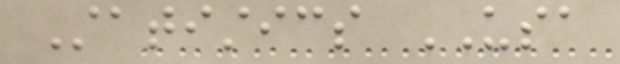Statistics USA
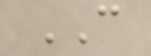CAN
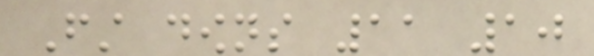First downs 11 10
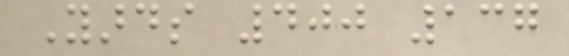Yards 400 137
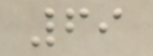69
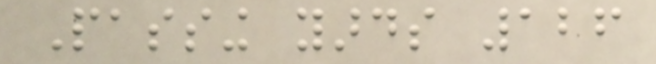Passing yards 126
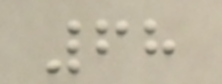68
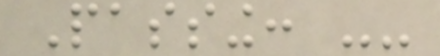Passing: --
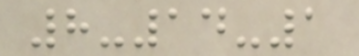8-14-1
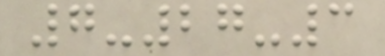7-27-3
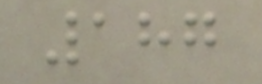187
